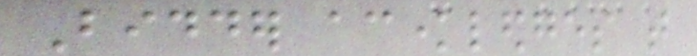Bidder acknowledges that
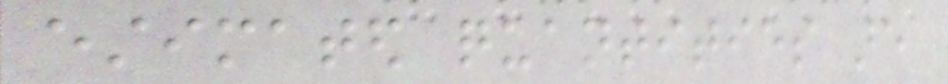estimated quantities are
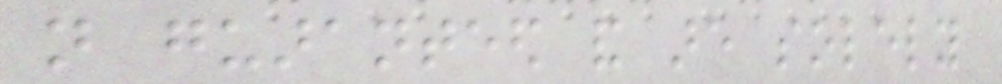not guaranteed and are solely
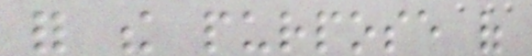for the purpose of
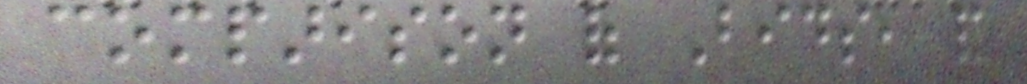comparison of Bids, and
